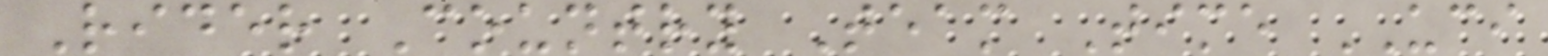Rider Country Team Time UCI
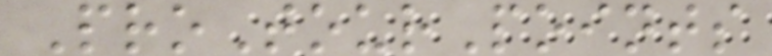ProTourPoints
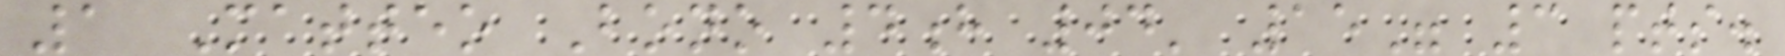1 Matteo Bono 4h 04' 15" 3 pts.
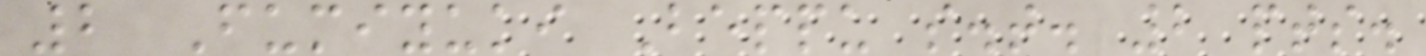2 Fumiyuki Beppu s.t. 2 pts.
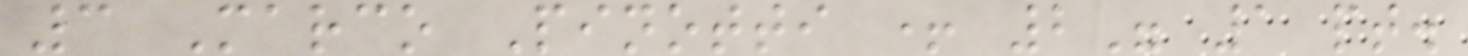3 Marco Pinotti + 2" 1 pt.
